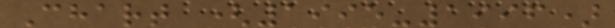Chart (1995-1996)
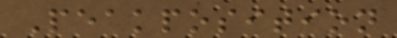Peakposition
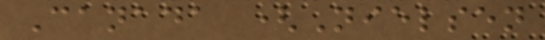Canada (Nielsen
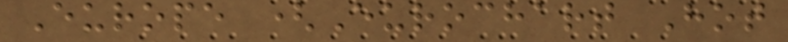Europe (Eurochart Hot
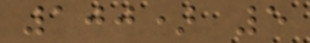100) 5
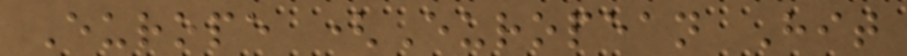Europe (European Hit
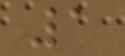1
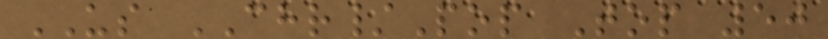US CHR/Pop Top 50
